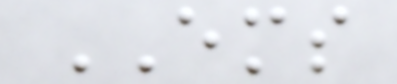EMS
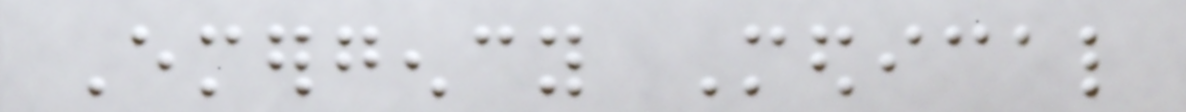Emergency Medical
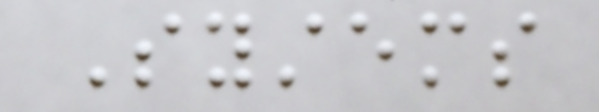Systems
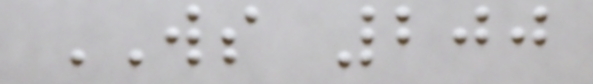WS 200
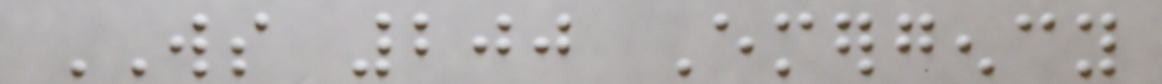WS 200 Emergency
